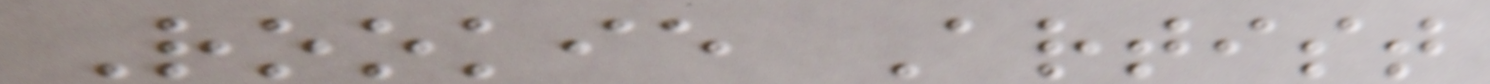Rookie Artist
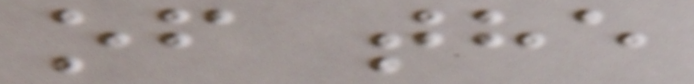of the
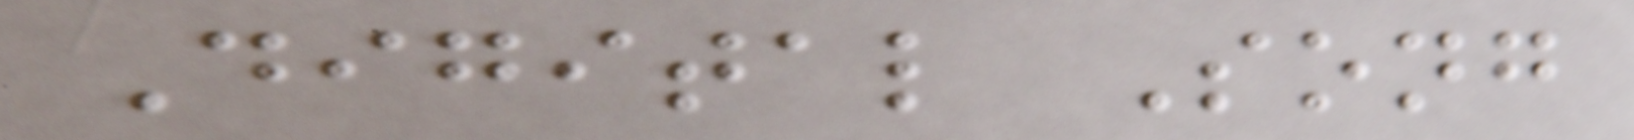Digital Song
